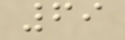69
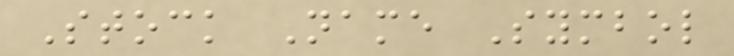Stock Name Symbol
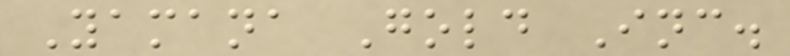Yamana Gold Inc.
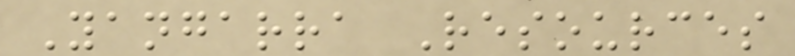Yangarra Resources
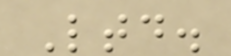Ltd.
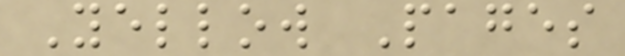Yellow Pages
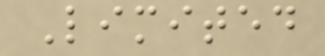Limited
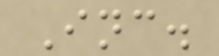Inc.
